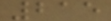215
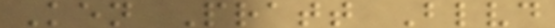Ken Pratt Blvd
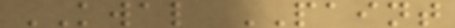KWAL PAINT
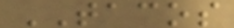TACOS
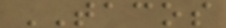TACOS
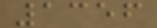1356
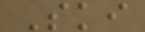Ski
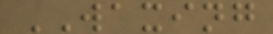WAXING
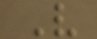V
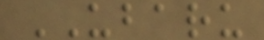UBARU
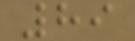89
